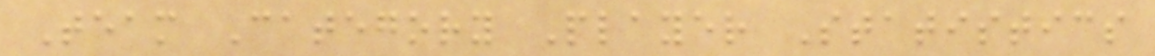Team Category Player Statistics
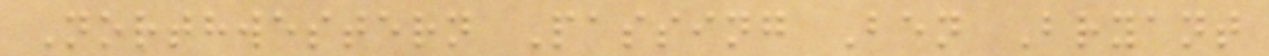Northwestern Passing Ben Bryant
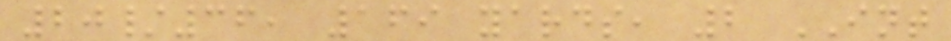20/36, 169 yards, 2 INT
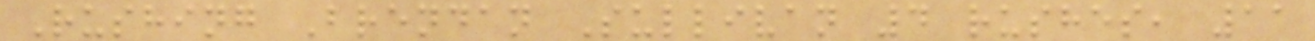Rushing Brendan Sullivan 4 rushes, 11
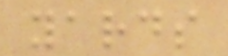yards
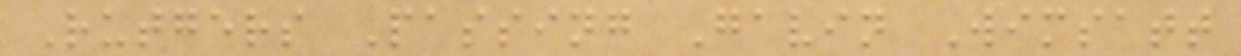Rutgers Passing Gavin Wimsatt
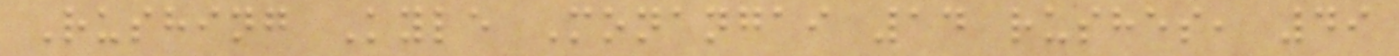Rushing Kyle Monangai 14 rushes, 49
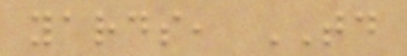yards, TD
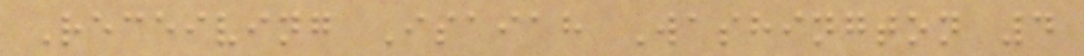Receiving Isaiah Washington 4
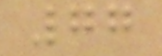77
